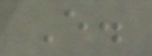E.
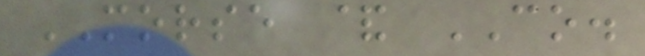MORSE & CO.
